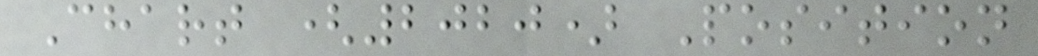Chart (2020) Position
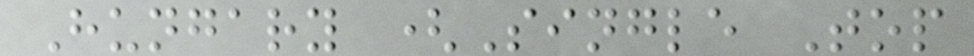Hungary (Single Top
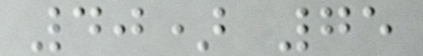40) 75
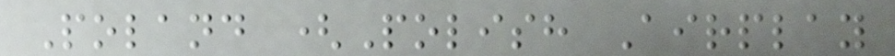Poland (Polish Airplay
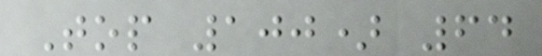Top 100) 64
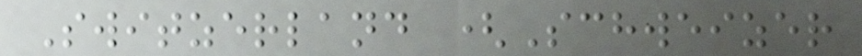Switzerland (Schweizer
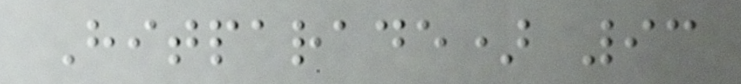Hitparade) 93
